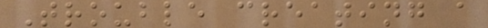Trouble creating a
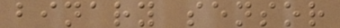binary sensor
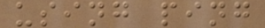using ping
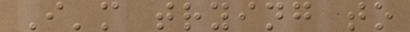I'm trying to
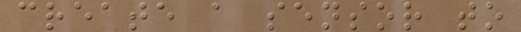create a sensor to
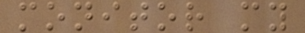monitor my
